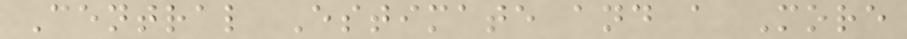Central Estimate and a More
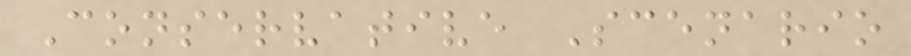Conservative Scenario
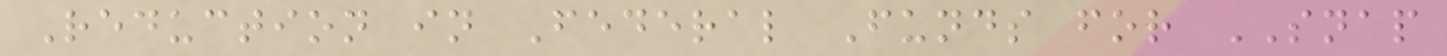Reduction in Federal Funds for SNAP
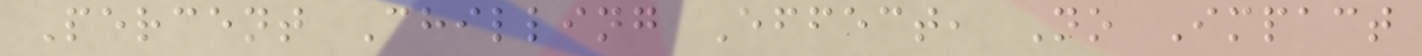Percent Chilling Effect, No Impact
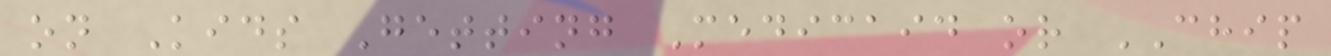on Kids Getting Medicaid or CHIP
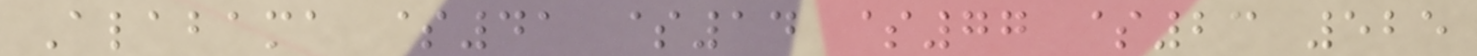Alabama $41 $14 $77 $23 525
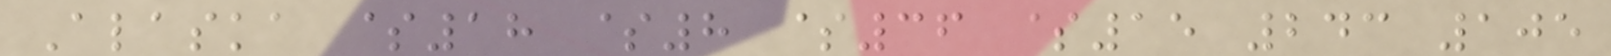Alaska $18 $8 $36 $15 243 105
